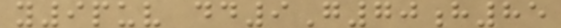y9puv dd9G70h85
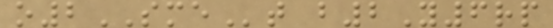o2SMEt b2Y6rp
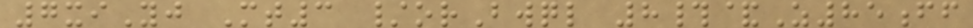7xiYj Mt3 /orBwql 8#&Z85ff
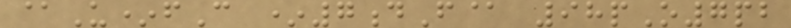@U*fC *7dF@ 98pO7pb
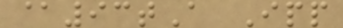@93tA Ipp
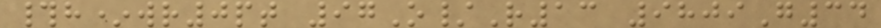#h*wr0pt 97O/R13 9809G34
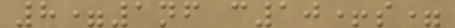8=1nf c10+s=
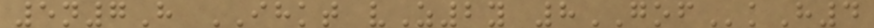5n7H IHKT vZ2y 8GOFkH4
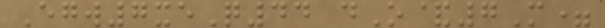Egw7xeQ44 dO&7M=
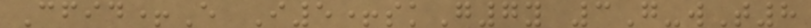Cfid+E I5+skG7y 3G-wT8
